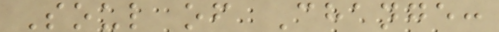Soul of Change:
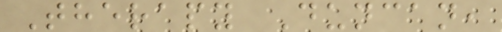Therapy Duncan,
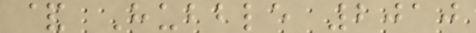& Hubble 2010
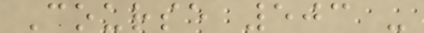Course 503 -
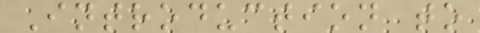Introduction to
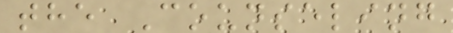the Counseling
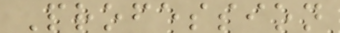Profession
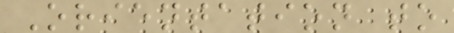Orientation to
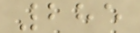285
